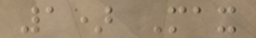1) Max
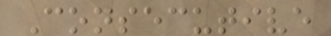Consecutive
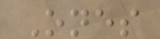Ones
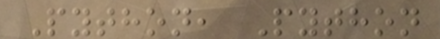Python, Python
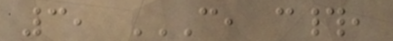3, C, C#,
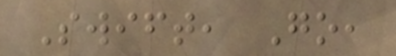Swift, Go,
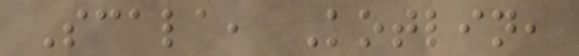Scala, Kotlin,
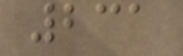231
